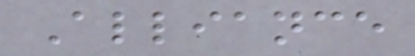Alliance
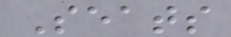Seats
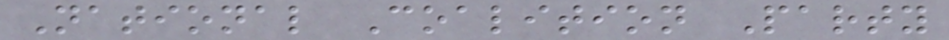National Coalition Party
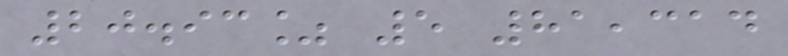20.93% 5 81,314
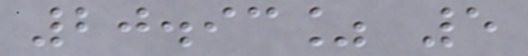20.93% 5
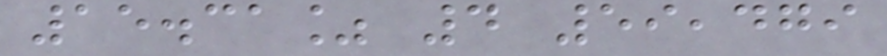15.31% 4 59,479
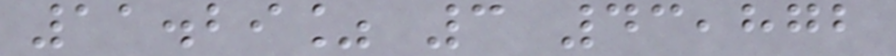11.29% 3 43,872
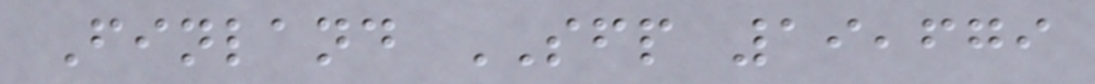Finland SFP 19,679
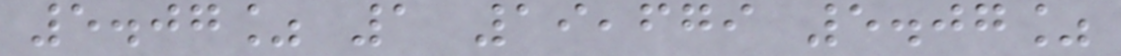5.07% 1 19,679 5.07%
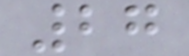27
